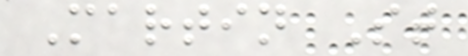Martin St
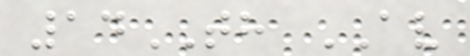14TH AV
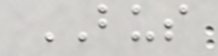BUS
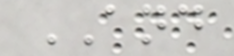AND
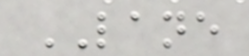LANE
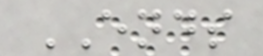ENDS
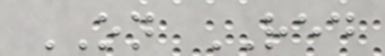ON RED
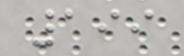199
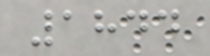1844
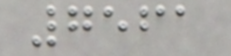7561
